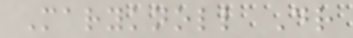Maryknoll Dr
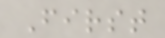First
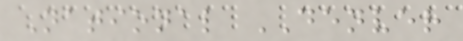National DENVER
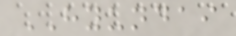HYUNDAI
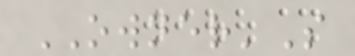OWNER'S
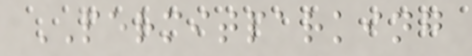PERMITPARKING
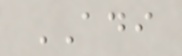ADI
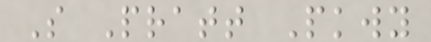S Pratt Pkwy
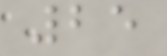25
